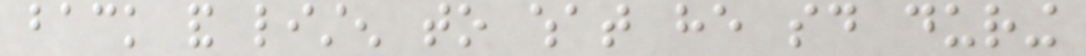back and listen to what he said during
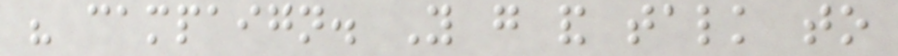his campaign. You go and talk to
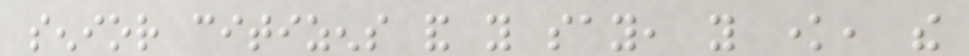senior citizens and you say, you know, the
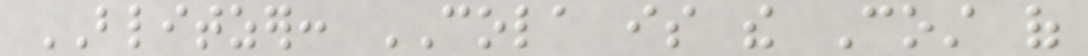BLITZER: COLA is the Cost of
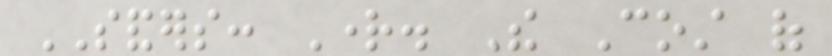SANDERS: Right. The Cost of
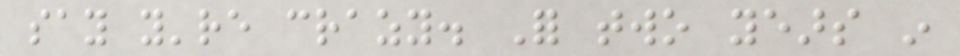say you're crazy. For two years in
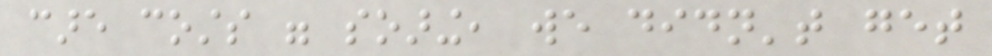care costs were soaring, we didn't get
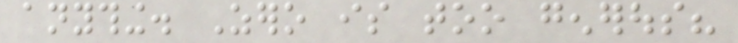anything. Zero is too generous?
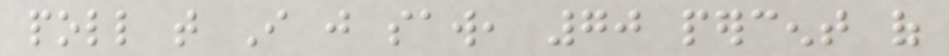poll that I just saw, 70 percent of
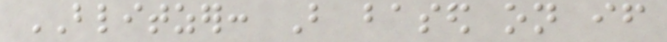BLITZER: But based on if
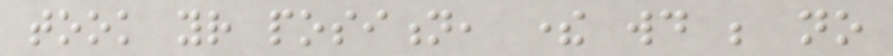took your position, there would be no
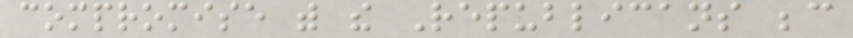compromise with the Republicans because
